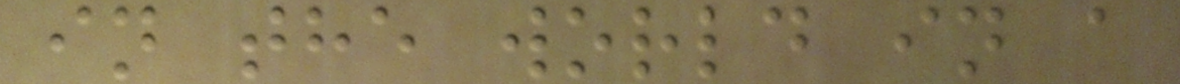in the world in a
